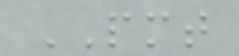PMT
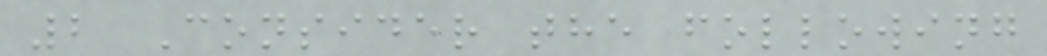2 Consider the following
